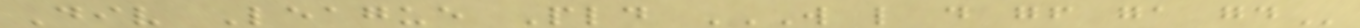Div League Pld W L D GF GA GD
